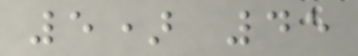5) 45
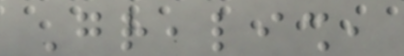Grealish,
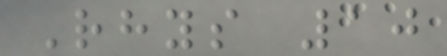Rhys 10
